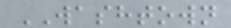WASHTOWN
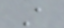A
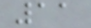11
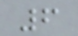6
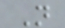N
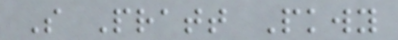S Pratt Pkwy
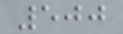500
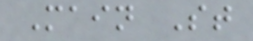Main St
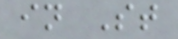in St
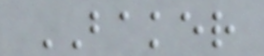BAKER
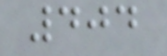404
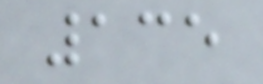135
